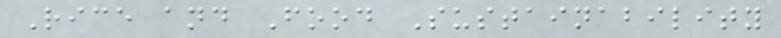Rice and Food Sustainability
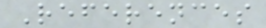References
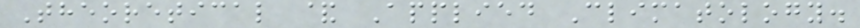Theoretical & Applied Climatology.
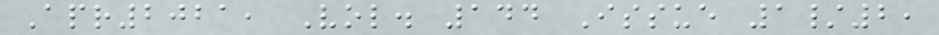Apr2021, Vol. 144 Issue 1/2,
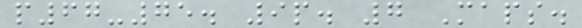p67-75. 9p. 7 Maps.
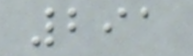291
